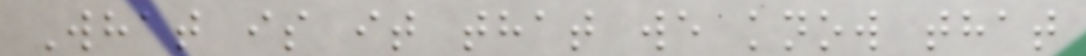What is it that we know that
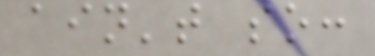ain't so:
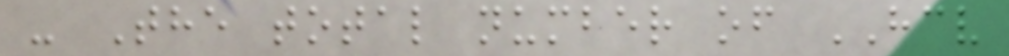- The total number of HCV
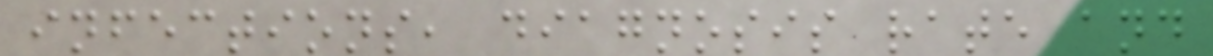infections, diagnosis rate and
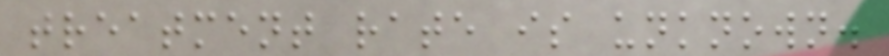treatment rate is unknown.
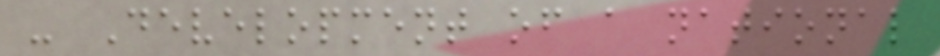- Development of a national
